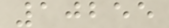10255
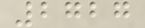2727
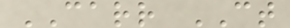CARR CT
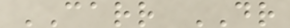CARR DR
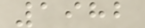1982
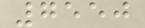7550
